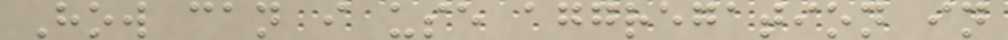How can i use aggregation in
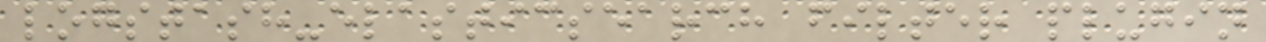logstash-elasticsearch filter plugin
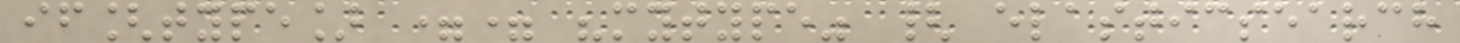if[type] == "mytype" { elasticsearch
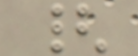{
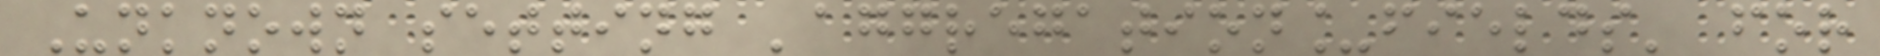Unknown setting 'aggregation_fields' for
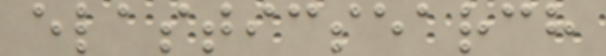elasticsearch
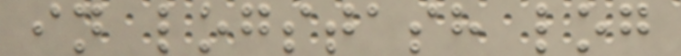in logstash log
